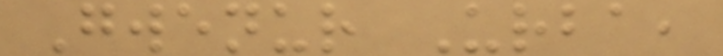Gwenur Urba,
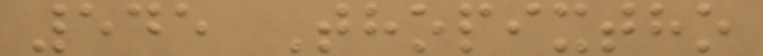545 Thopixtho
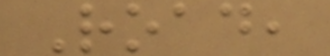Road,
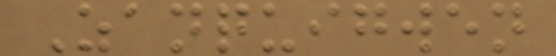Zanquigwen
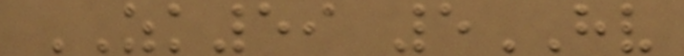ZK59 5HV
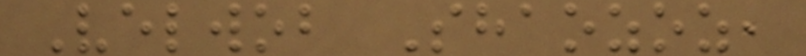Velwob Shaozoz,
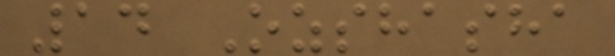14 Ozshasha
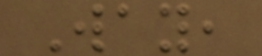Way,
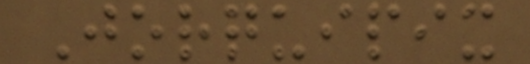Jorquipix
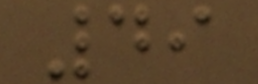49
